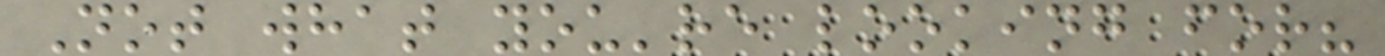Not what you're looking for?
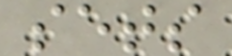sets
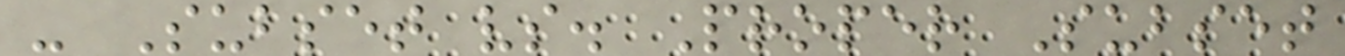- Subset vs. Proper Subset
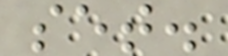set.
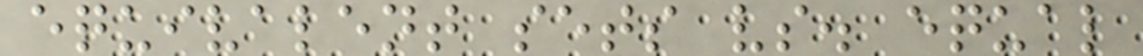equivalent sets vs. equal
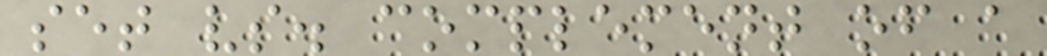set vs. complement of a
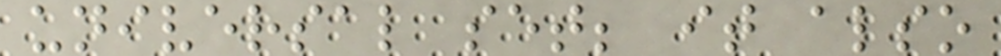universal set; it also
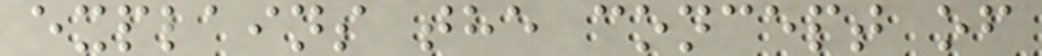explains the concept of
